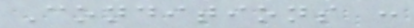Conditions :
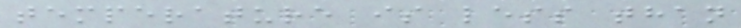temperature is less than
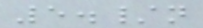5./n
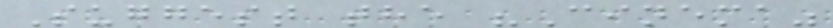Suggest the "Cinema"
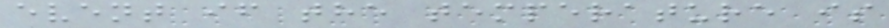event if the temperature is
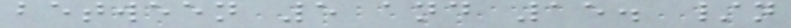between 5 and 15. /n
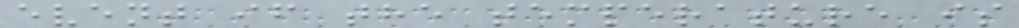event if the temperature is
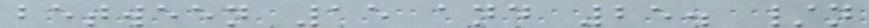between 15 and 25. /n
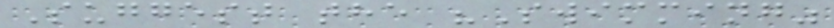Suggest the "Swimming"
